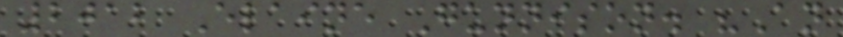2012 Elaine Gunnison. "An
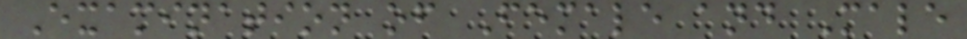Examination of Female and Male
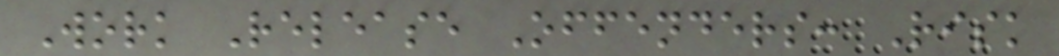Work Release Offenders: Risk
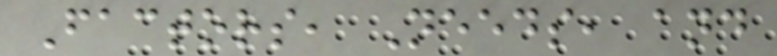Factors, Needs, and
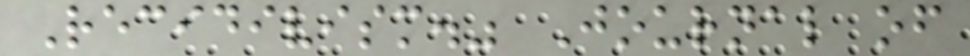Recidivism." Journal of
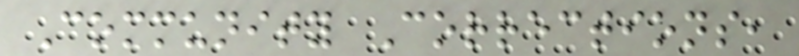Community Corrections,
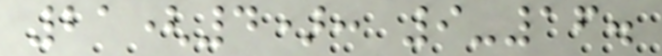21(4): 9-16.
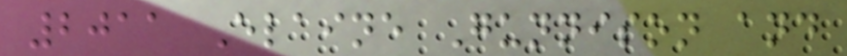2011 Elaine Gunnison and
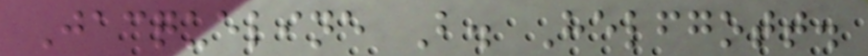Jacqueline B. Helfgott.
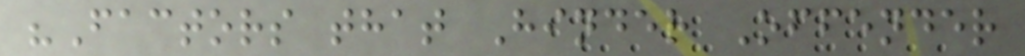"Factors that Hinder Offender
